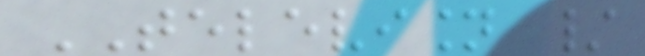TELEVISION /
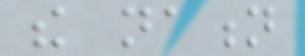the nation
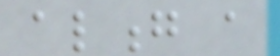along a
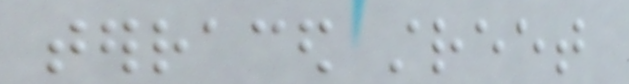terraced street
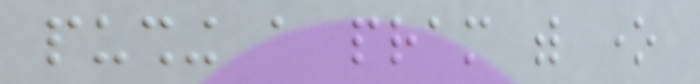pushing a pram with one
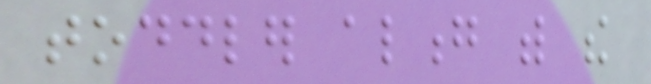toddler along with the
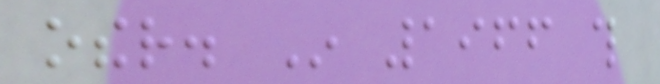other. In 1966 this
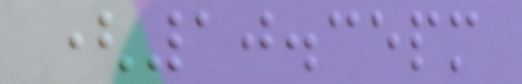(10.35pm
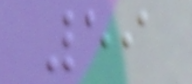59
